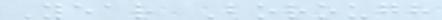Year Borough
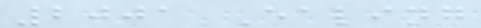2001 Ealing
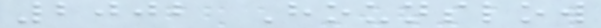2002 Hounslow
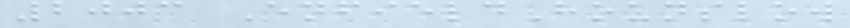2003 EnfieldHounslow
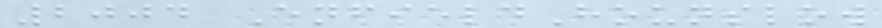2004 EnfieldHounslow
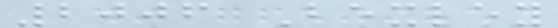2006 Bexley
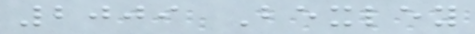2009 Bexley
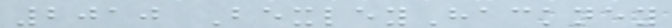2010 BexleyHackney
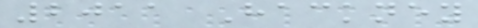2011 Hackney
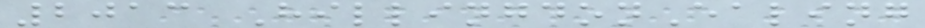2013 HillingdonEaling
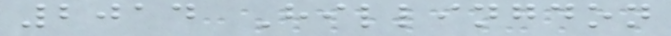2014 Hillingdon
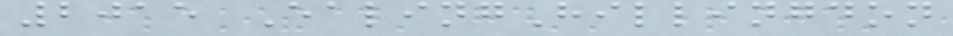2015 EalingHillingdon
